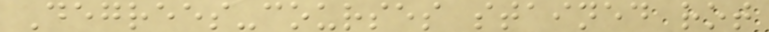Degrees-courses stained rot
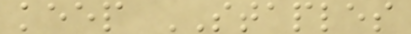keep STAPLES
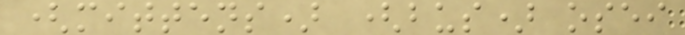(mittens) (bus) osei
